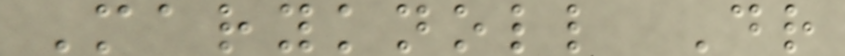Maryknoll Dr
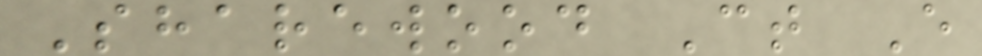Sharewood Ct E
